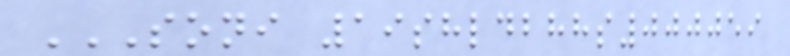SONI 19SHLDBHHS000059
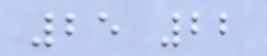25 22
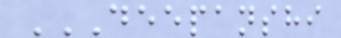DEEPANSHI
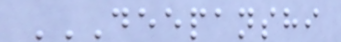DEEPANSHI
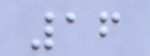16
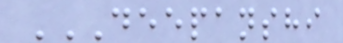DEEPANSHI
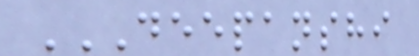DEEPANSHI
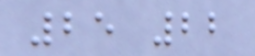25 22
